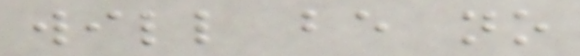will be no
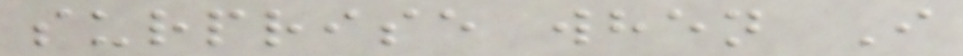surprise when I
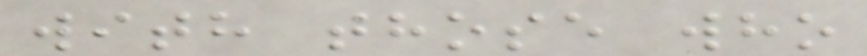with those who
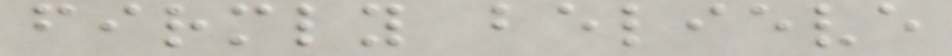firmly believe
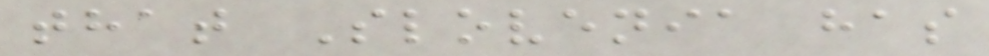that Slovenia has
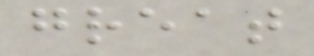great
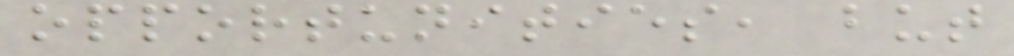opportunities, but
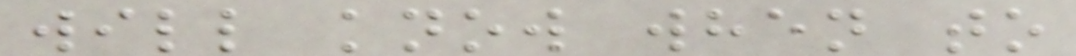will know when to
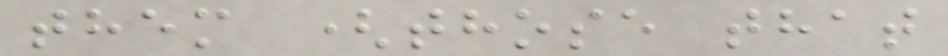them (those that
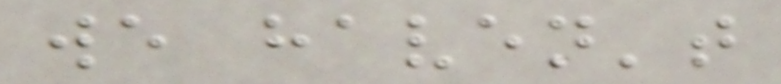we haven't
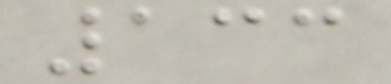133
